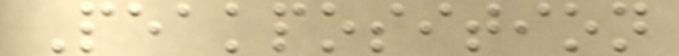Peakposition
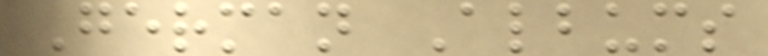German Albums
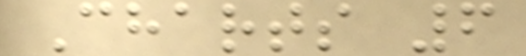Charts 6
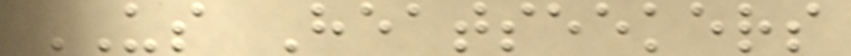US Heatseekers
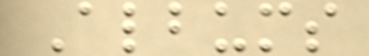Albums
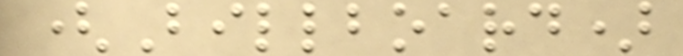(Billboard)
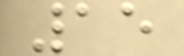15
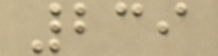239
